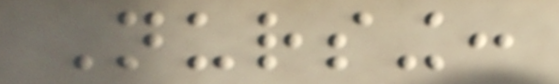Nursing:
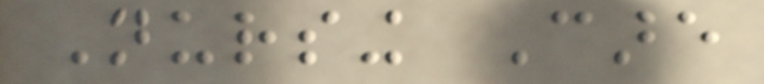Nursing Care
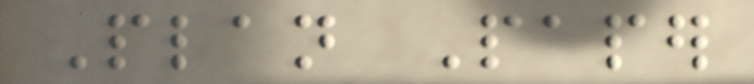Plan Paper
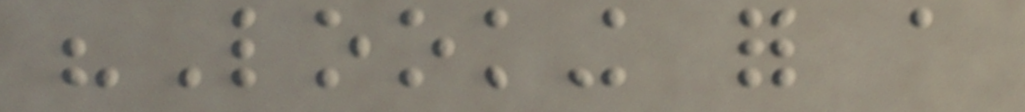"Looking for a
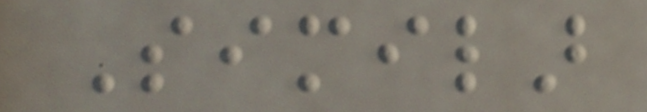Similar
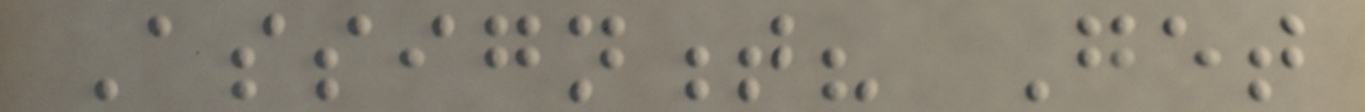Assignment? Get
